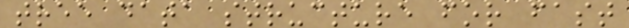tree data structure for fast
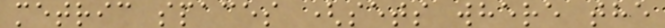metric spaces (sets where the
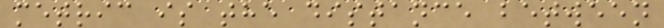metric is the distance between
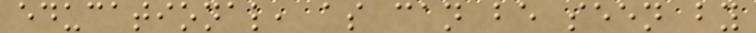educational, as can be seen by
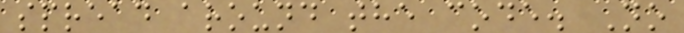spread around the code. No
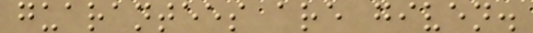guarantees are given.
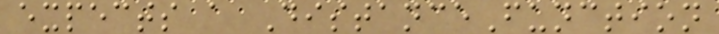expects a DistanceFunction
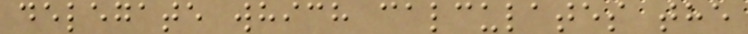delegate which calculates the
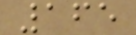165
